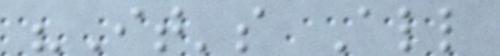"It's All
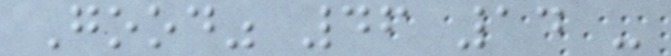Good" 46 14 -
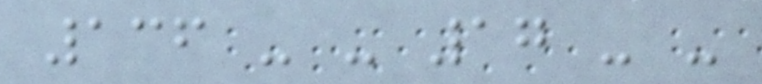136 - - 17 - -
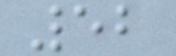52
